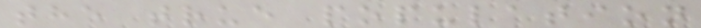the true population
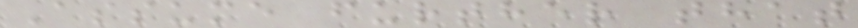Assume further that
